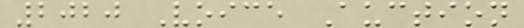2020 Voice Auction
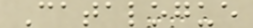Catalogue
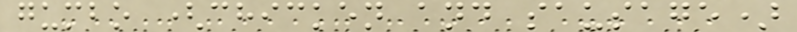gumbo (chicken and sausage)
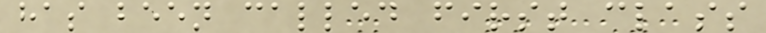has been called first class
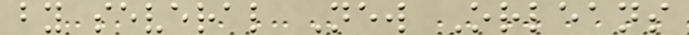by several New Orleans
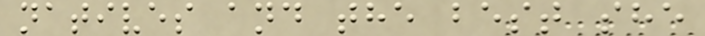natives and the best she
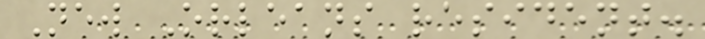New Orleans resident.
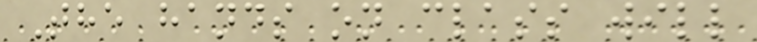The hands on class will
